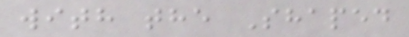with the Shaped
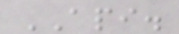API.
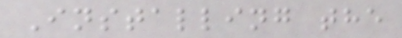Installing the
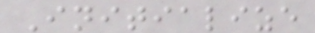Initialize
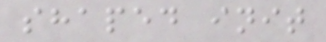shaped init
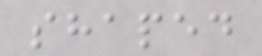shaped
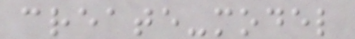create-model
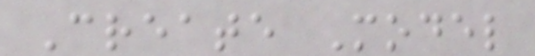Create Model
